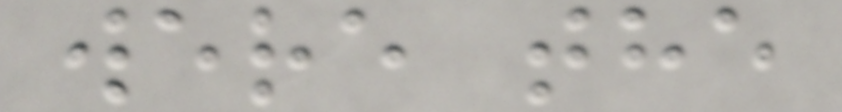were the
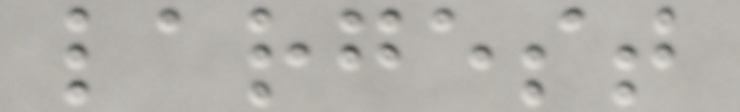largest
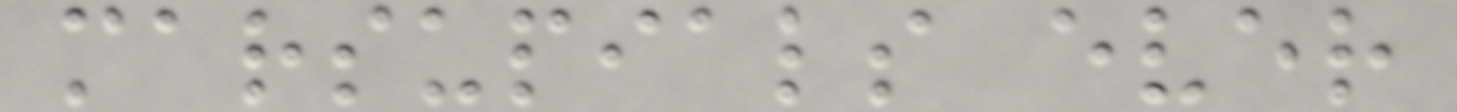marsupials ever
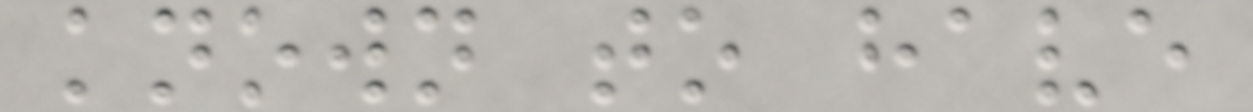known to have
